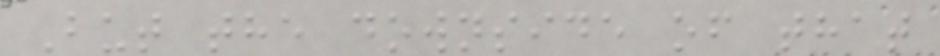But the downside of that
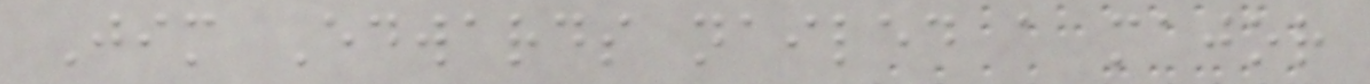Jim Edwards nailed a major
